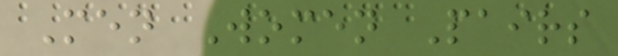Men Women Pairs
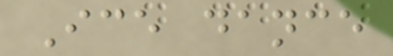Ice dance
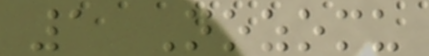1 Nozomu
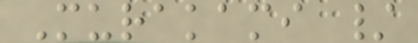Murakami /
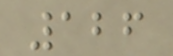126
